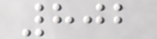802
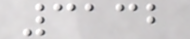3132
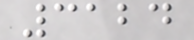3124
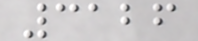3126
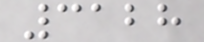3128
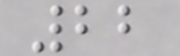22
